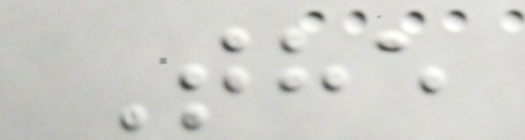The
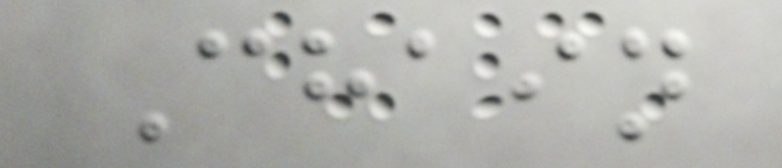Chain
